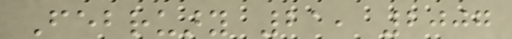February 21, 2007
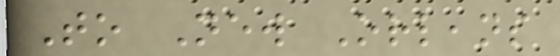To New Orleans
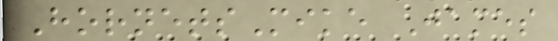HornetsMike James
